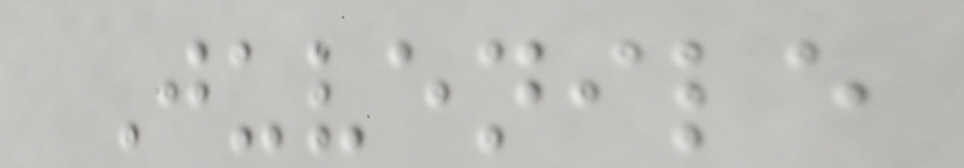Juvenile
